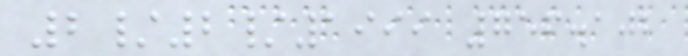2/2/1999 756.102
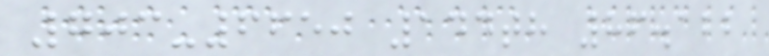703-6650 144th 86.122
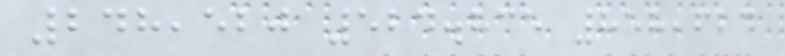248,520 524.835 858,624
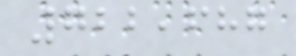722,687
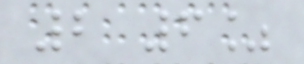2 6%
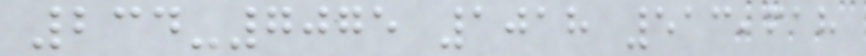234-7075 1018 513,618
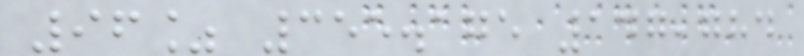96% 355.175 147,784
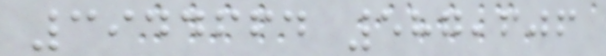3944664 587,606
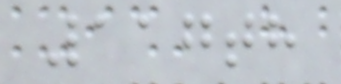117th
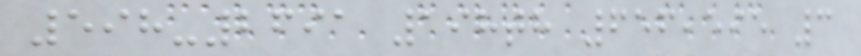598-2691 198th 656,595 3
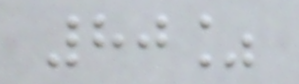80%
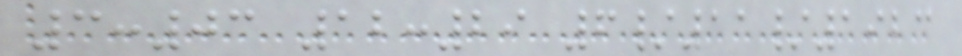3:03 12:29 6/11/1923
